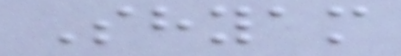Shyam
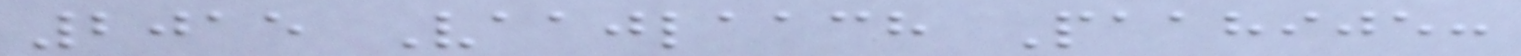2015 Vaajlaach Paahije:
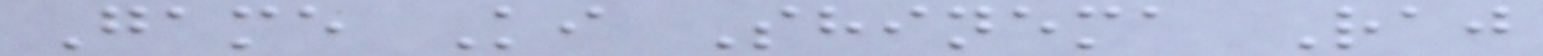Game Ki Shinema Raj
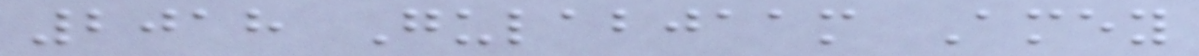2018 Gulabjaam Amey
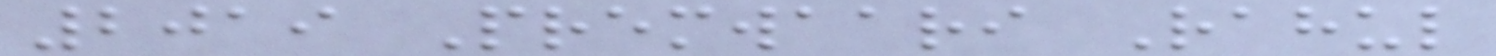2019 Premwaari Rahul
